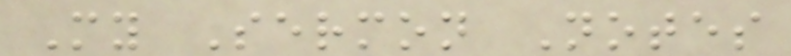My Sermon Notes
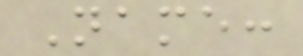Name:
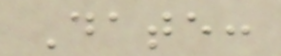Date:
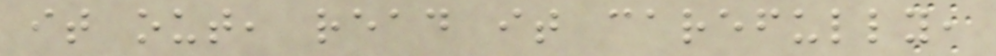it out, read it carefully,
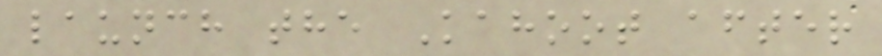launch the Kahoot after
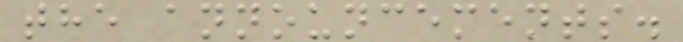the announcements.
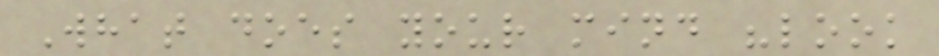What does your mind "look
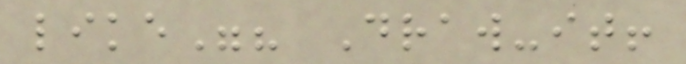like"? Draw-it!
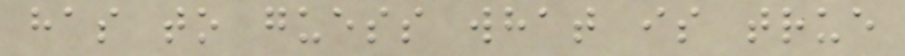has to guess what is true
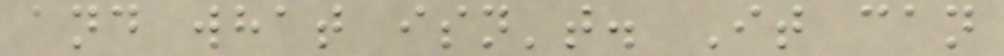and what isn't. It can
